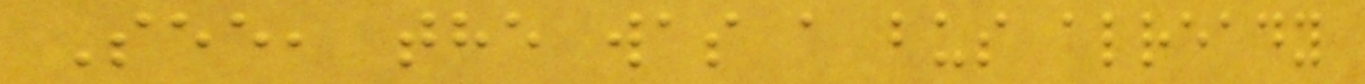See, the was a bus already
